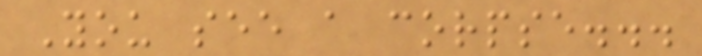You see a corpse...
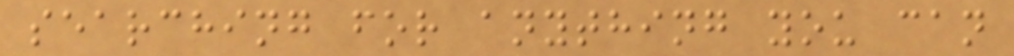searching for anything you can
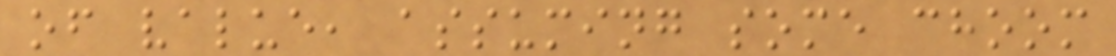of value, assuming some choom
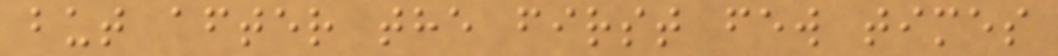but after the first few times
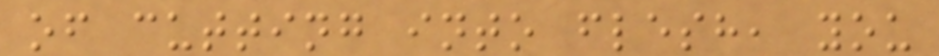of cutting into flesh, you
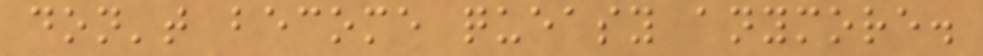don't become queasy anymore.
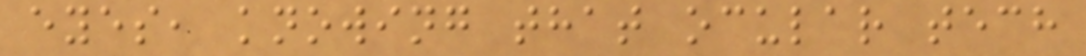eyes, knowing that ocular tech
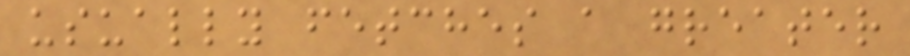usually fetches a greater
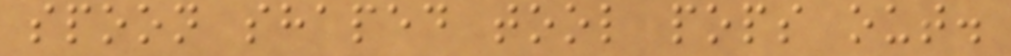spoon shaped tool pops out.
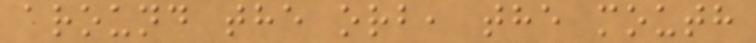around the orb, the mouth
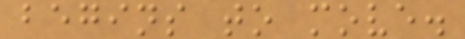begins to move.
